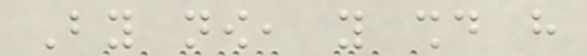By now, you should have
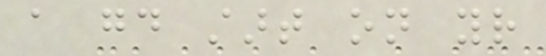a good start on your
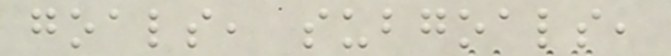goals, subgoals,
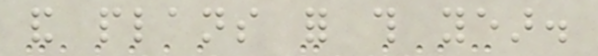and plans for this year.
